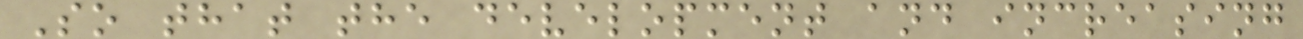So that the development and increasing
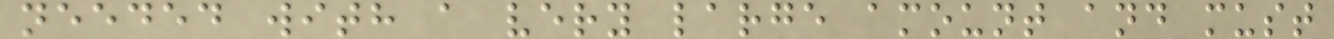needed with a very large amount and must
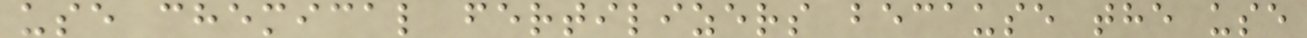use chemical fertilizers because the use
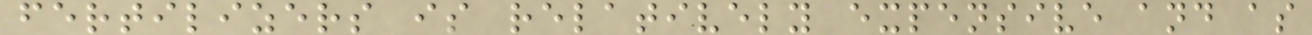fertilizers is relatively expensive and as
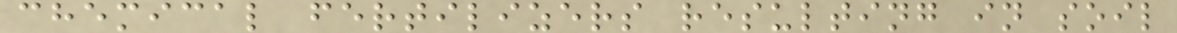chemical fertilizers resulting in soil
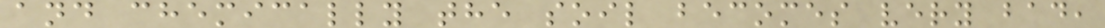and chemically the soil becomes very bad,
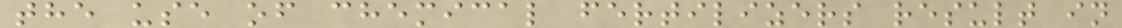the use of chemical fertilizers result in
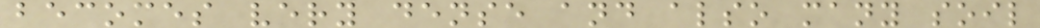becomes very dense and also many soil
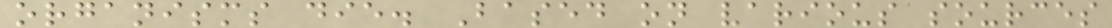organisms die. Based on various sources
